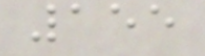155
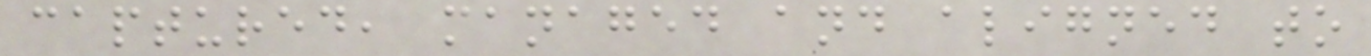captured, managed and aligned to
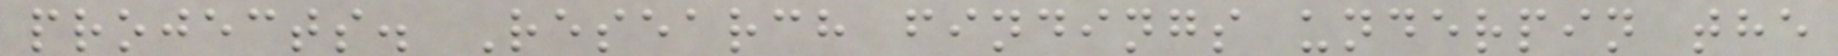projects. Research findings underpin the
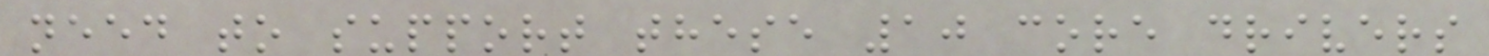need to support these 10 core drivers
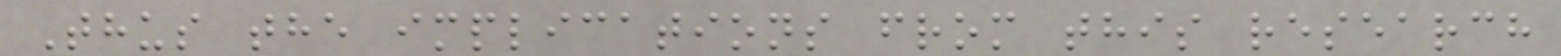Thus the implications from this research
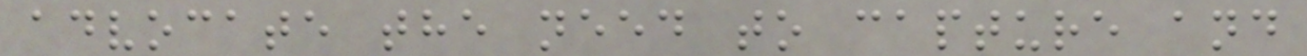advocate the need to capture and
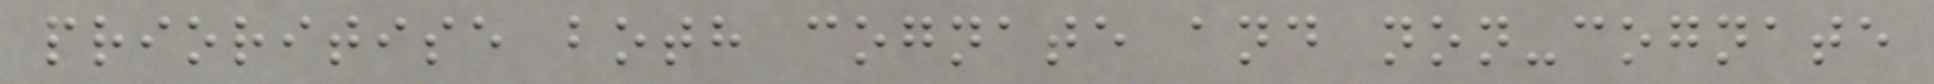prioritise both cognate and non-cognate
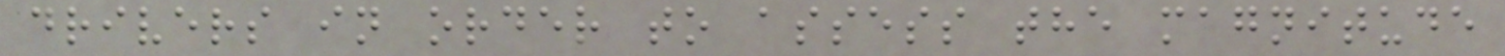drivers in order to assess the magnitude
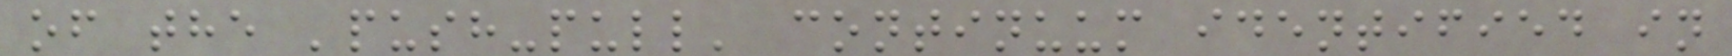of the 'push-pull' continuum identified in
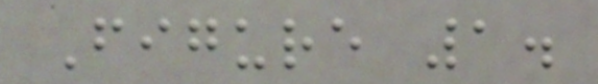Figure 1.
